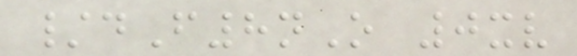/dF8nO 0xv
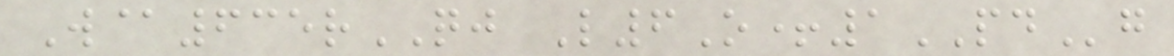W@635rQJ L6O+1PDg
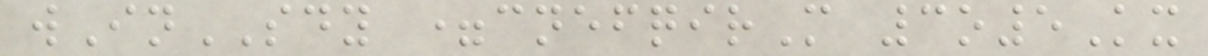wInSDY =cnefqirM 3o5Kx
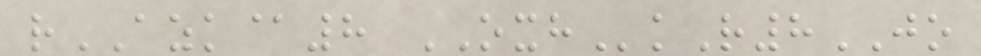rAZK@8 OXHkR8JO
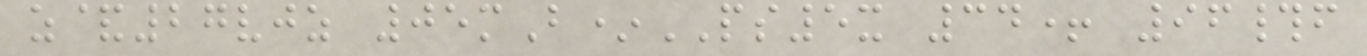z&27vjz 05mB*PS5x 34+ 96#f
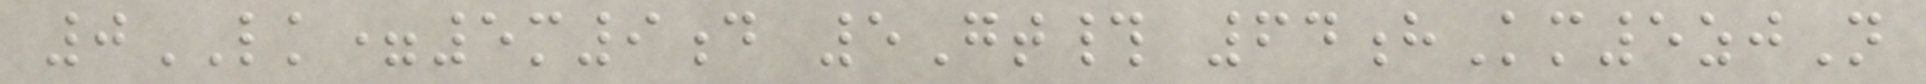0LK=5m9d 5Gt# 64hKm5zjN
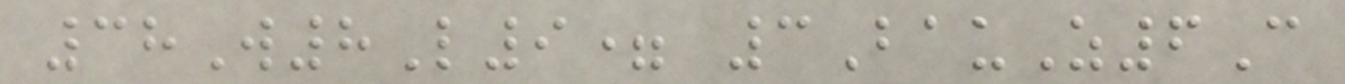38W8L9= 3BauZ6C
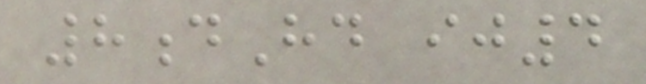8dHd ij4
